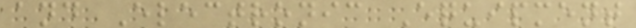and Electronic Equipment
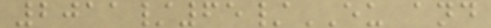2011/65/EU and
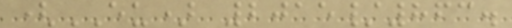(EU) 2015/863.
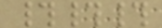###
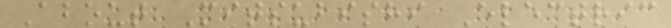About Mitsubishi Electric
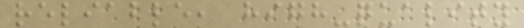reliable, high-quality
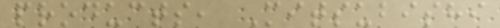products, Mitsubishi
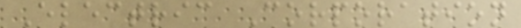Electric Corporation
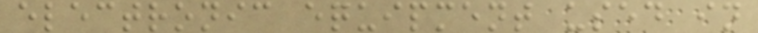electronic equipment used in
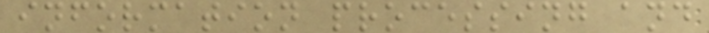information processing and
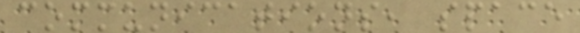communications, space
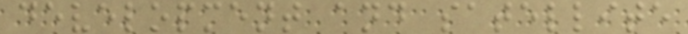development and satellite
